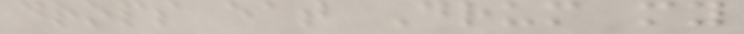drops eat Drum my
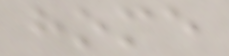home
